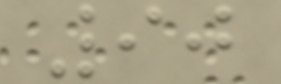90
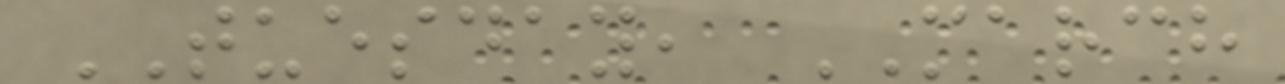TUESDAY, MARCH
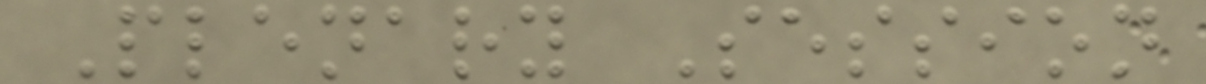Plenary Session
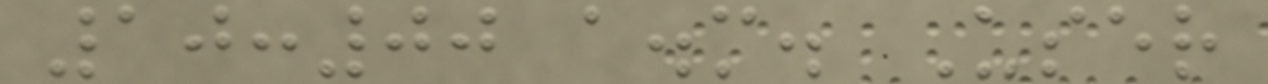10:00 a.m. User
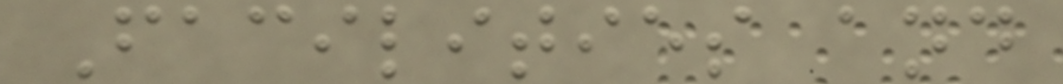Facilities and
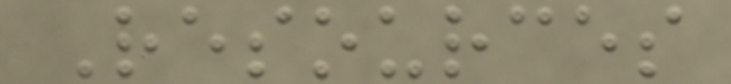Resources
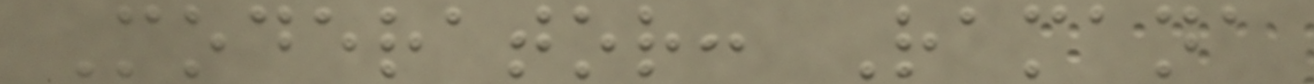Moderator: Ramana
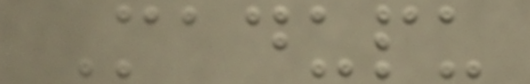Madupu
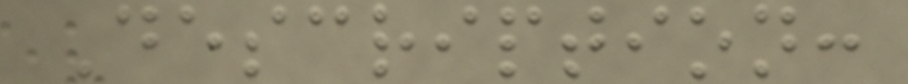Description:
